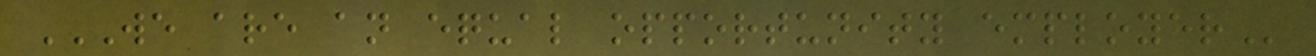WE ARE AN EQUAL OPPORTUNITY EMPLOYER
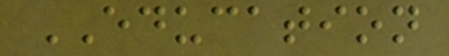EDUCATION
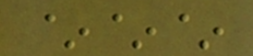~~~
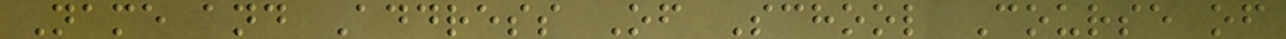Name and Address Of School Course of
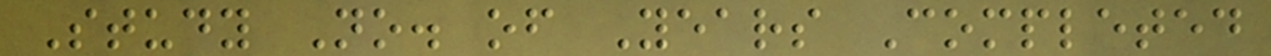Study No. of Years Completed
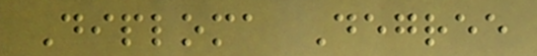Diploma Degree
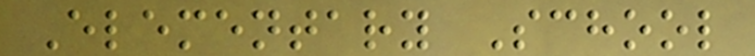Elementary School
